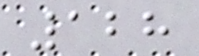128
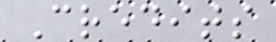Credits
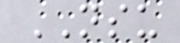NSU
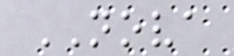NOVA
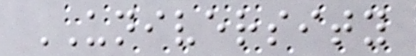UNIVERSITY
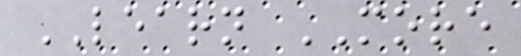LEARN MORE
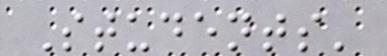Students'
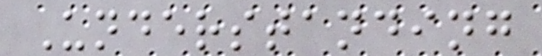Understanding
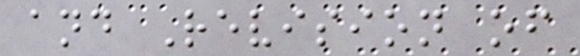and Revision of
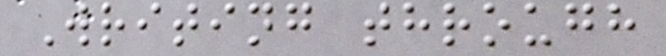Writing through
